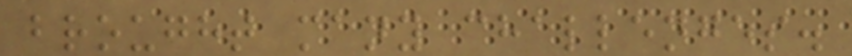brought many challenges.
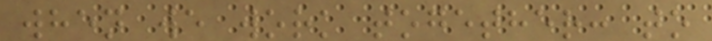when we work together: to
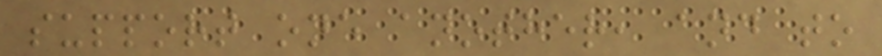support one another, and to
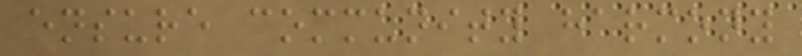ensure community harmony
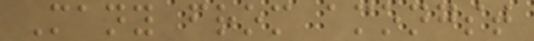Many from amongst
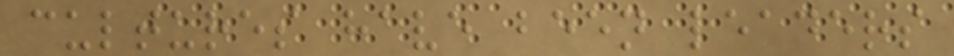cultures have been leaders
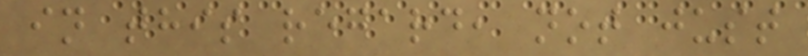in this regard, not just
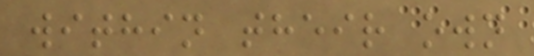within their own
